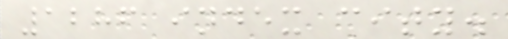1286 index city.
